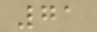71
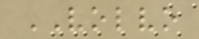VOLVO
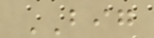BIG
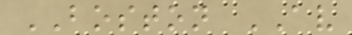BOSTON AV
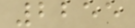2255
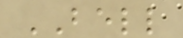BELL
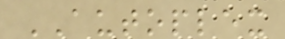AUTOPLEX
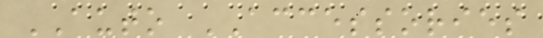AUTO ACCESSORIES
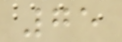75
